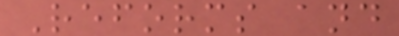Reforms and
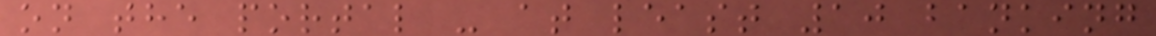on the portal - at least 10 banking
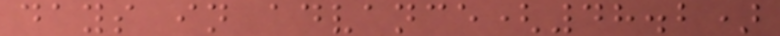days in advance(48.2)
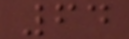64
